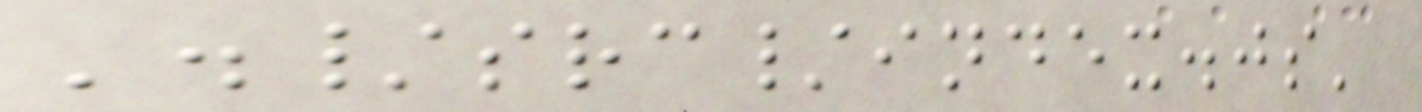'./src/index.js'
